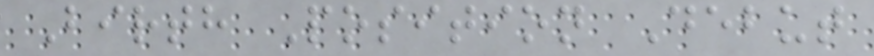Birth Position Debut
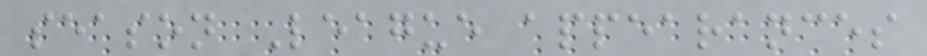season League appearances
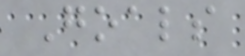Goals
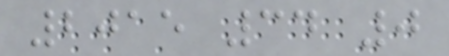2015 34 0
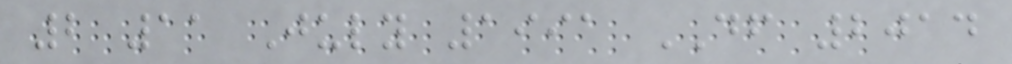2 11 July 1991 DF 2014
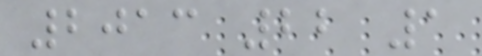2013 22 1
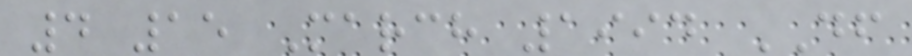4 15 March 1994 DF
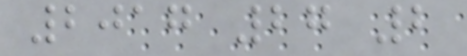2017 27 2
